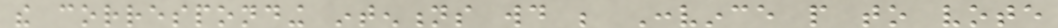the corresponding intentions would be Convince people to vote
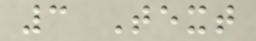3 Text
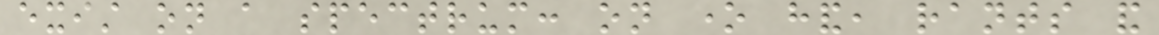exist on a spectrum: on one hand, rants and
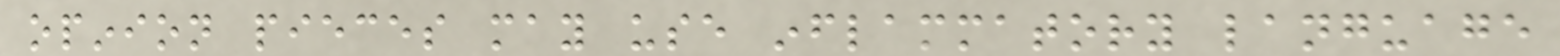opinion pieces may use inflammatory language
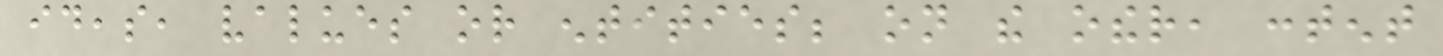ideas, values or entities; on the other, content
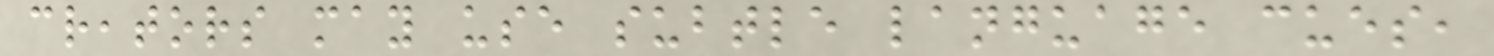creators may use subtle language cues,
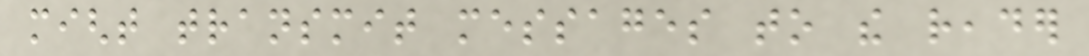might transmit messages to the reader
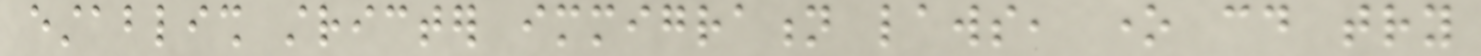establish stricter immigration laws, one could try
